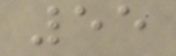55
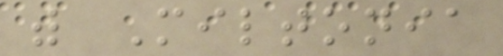with Miltonia
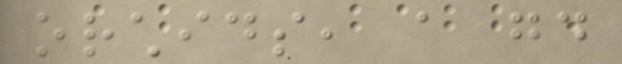orchids, a good
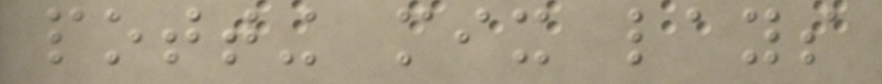potting mix lays
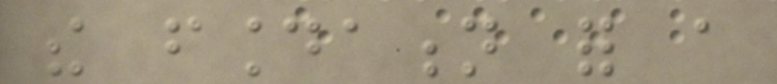the foundation for a
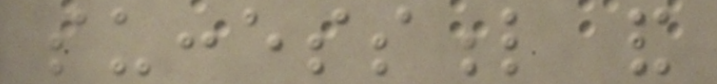successful and
